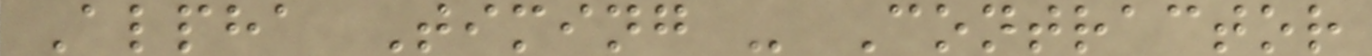Alpha Timing - Contractor
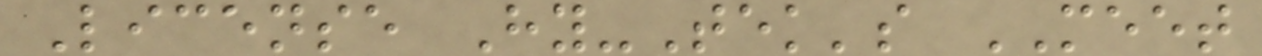License Hy-Tek's MEET
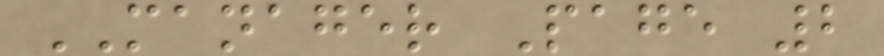MANAGER Page 2
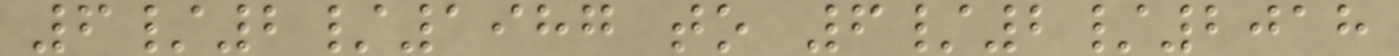6/2/1987 to 6/2/2018
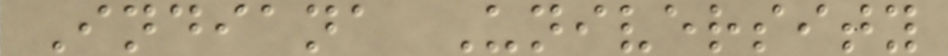Indiana University
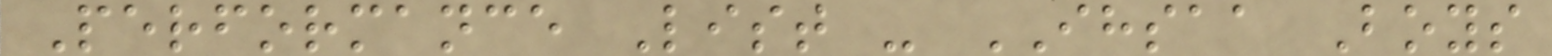Performance List - IHSAA Boys
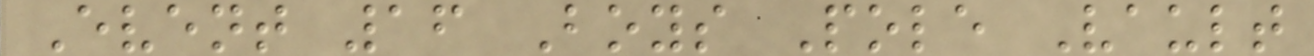Event 16 Boys Pole Vault
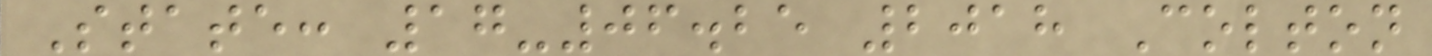State: 17-06.25 2018 Colton
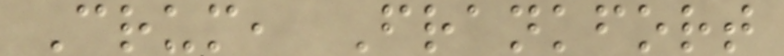Crum, Frankfort
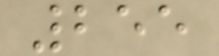255
